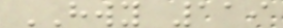HWY 119
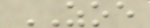ZOE
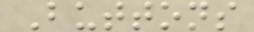Buttons
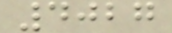4027
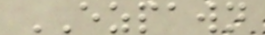EZPAWN
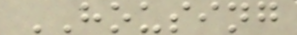HOUSING
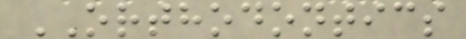ORTHODONTICS
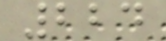224
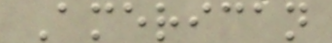American
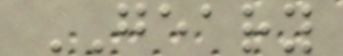GEARY
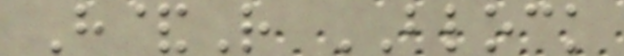H&R BLOCK
